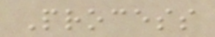Process
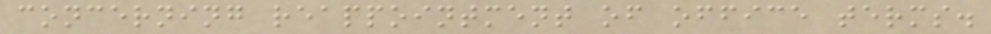concerning reappointment of office terms.
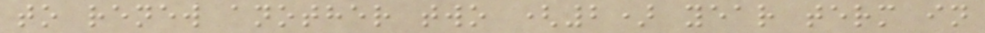to renew another two (2) year term in
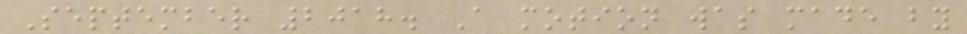September 2018. A motion was made by
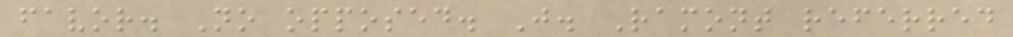favor. No opposed. J. Ramont referred
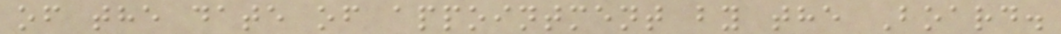of the date of appointment by the Board.
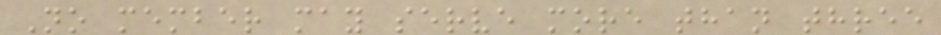No member may serve more than three
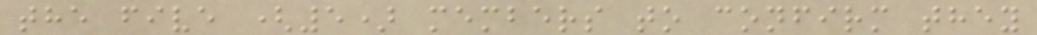the five (5) members to confirm they
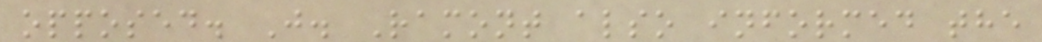opposed. J. Ramont also informed the
